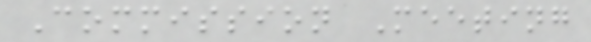Commission Meeting
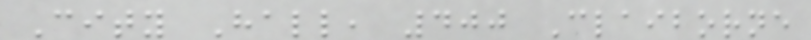City Hall, 400 Claiborne
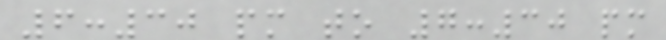6:30 pm to 7:30 pm
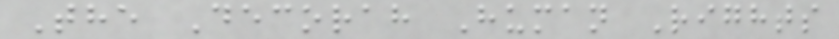The Decorah Human Rights
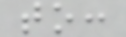to:
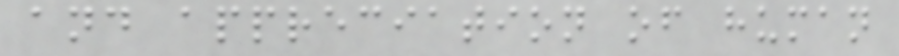and appreciation of human
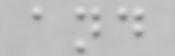and
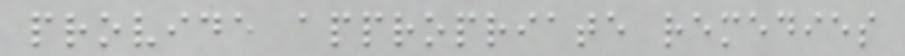provide appropriate remedies
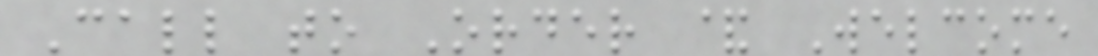Call to Order & Welcome
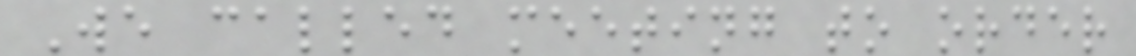We called meeting to order
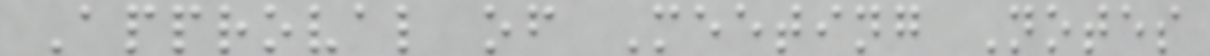Approval of Meeting Notes
